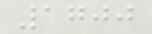1700
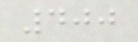400
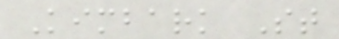Kimbark St
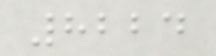8224
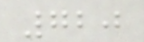720
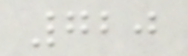720
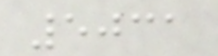5031
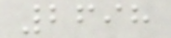2698
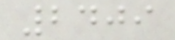2409
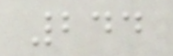244
